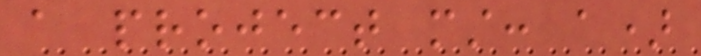a project must: a)
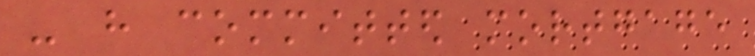- have committed mortgage
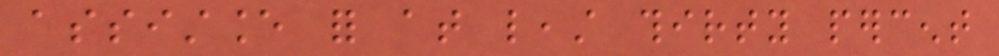assistance for at least thirty percent
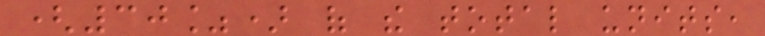(30%) of the total units,
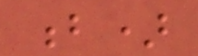b)
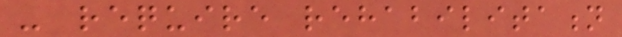- require rehabilitation
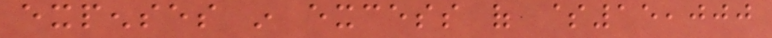expenses in excess of $15,000
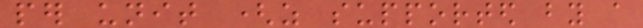per unit (as supported by a
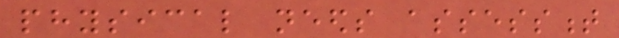physical needs assessment
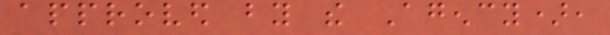approved by the Agency),
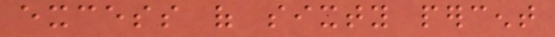excess of sixty percent
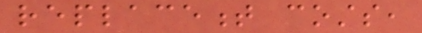replacement costs,
